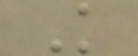K
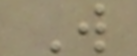W
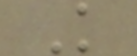K
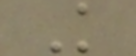K
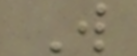W
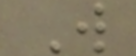W
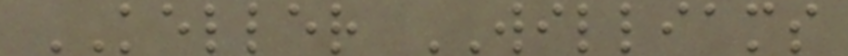KELLER WILLIAMS
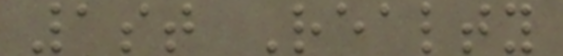1st Realty
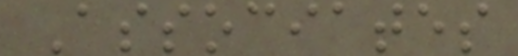Associates
